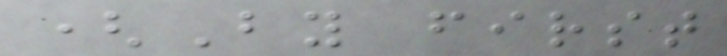(By first
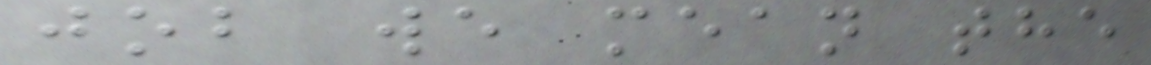job we mean the
